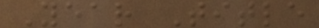Year Title
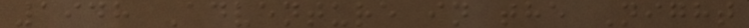1948 Adventure in the Night
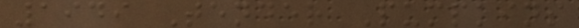1949 Tender Pumpkins
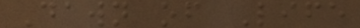Dawn of Life
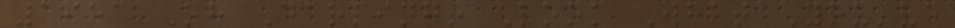1951 Oh Darling! Look What You've
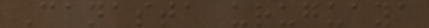Canasta uruguaya
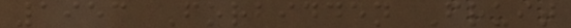1953 Forbidden Fruit
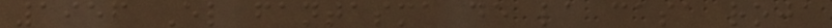1956 El fantasma de la casa roja
